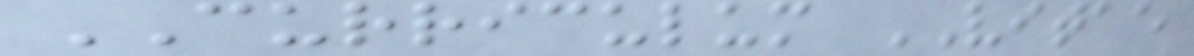CURRICULUM VITAE
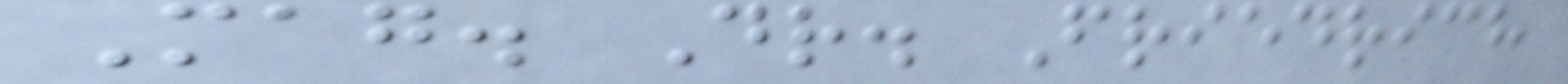Mag. Dr. Friedrich
